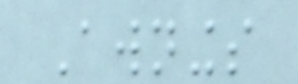Awnings
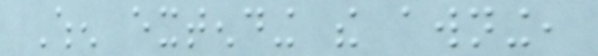When extending the awning,
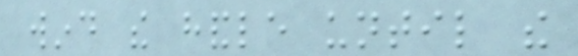wind the handle until the
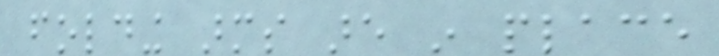folding arms are in place
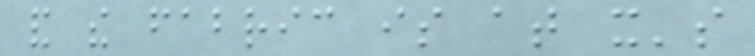and the fabric is at it's
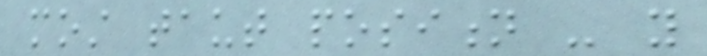most taut position - you
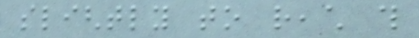slightly to reach this
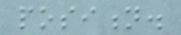position.
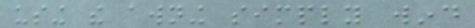using the awning simply wind
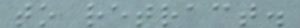to retract.
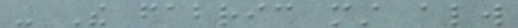- The fabric must always
